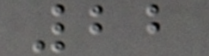22
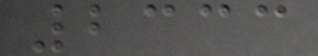2333
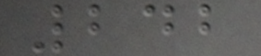242
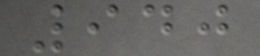940
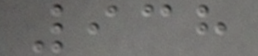938
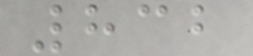832
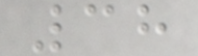38
